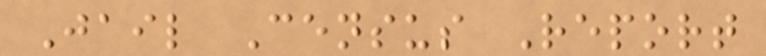Jail Census Report
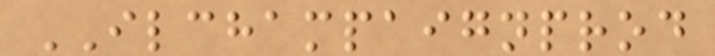ILCHAMPAIGNPROD
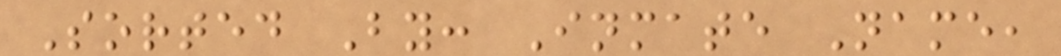Sorted By: Inmate Name,
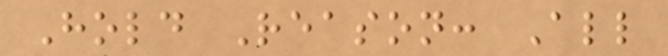Hold Reason: All
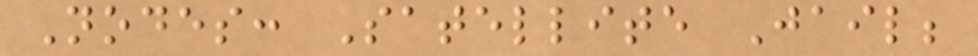Nodes: Satellite Jail;
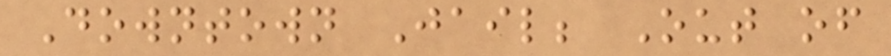Downtown Jail; Out of
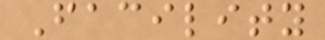Facility
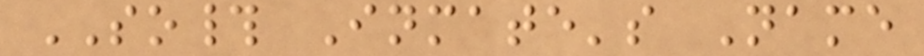SO# Inmate's Name
